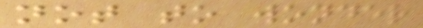not to wonder
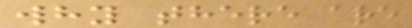why there are
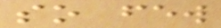so few
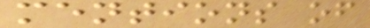mentions of
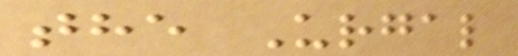the Urgal
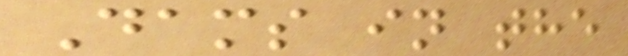Dams in the
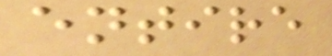entire
